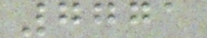7771
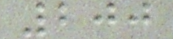200
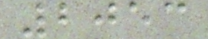2053
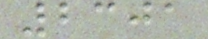2301
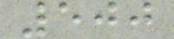500
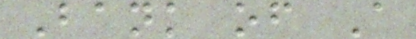Bank of A
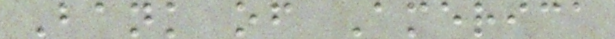Bank of America
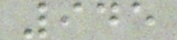945
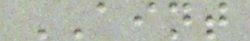AINT
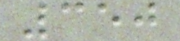350
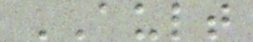AULT
